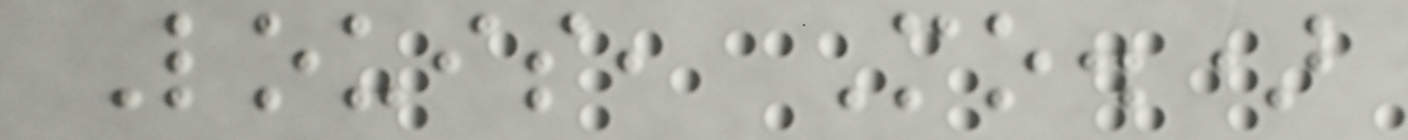Louis, Mo.)
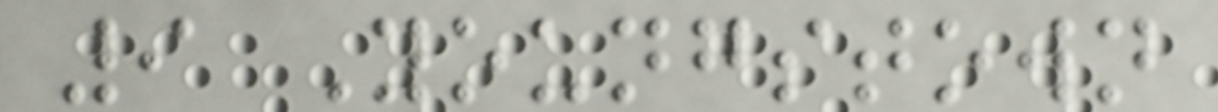9 Youngstown
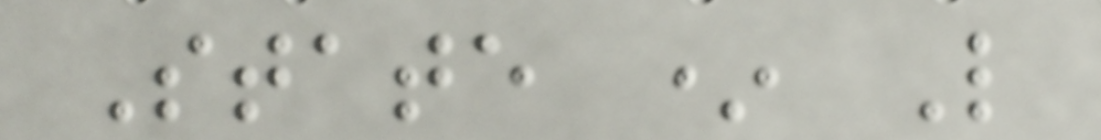State * L
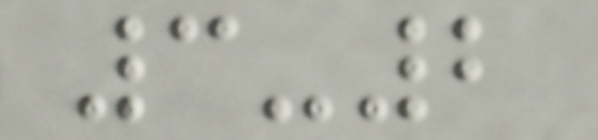3-2
